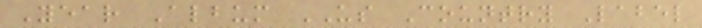Year Album US Country Label
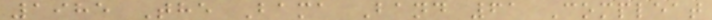1985 The Bama Band 61 Compleat
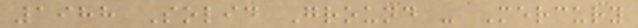1988 Solid Ground - Mercury
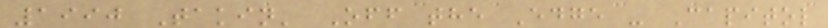1990 Takin' Off the Edge - Capitol
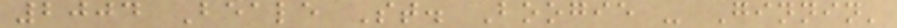2004 Beale St. Boogie - Ginnin'
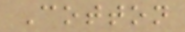Cotton
